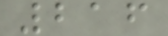216
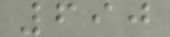690
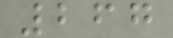267
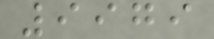9979
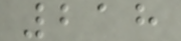218
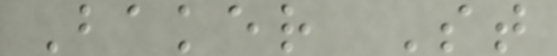Baker St
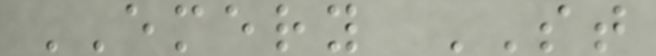EMERY ST
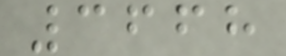3668
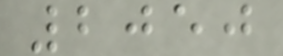2050
